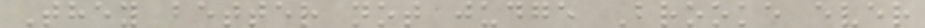They better not judge Brooke ever
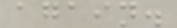again.
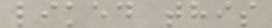liked this
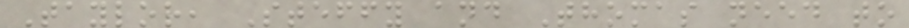Taylor, Steffy and Thomas need to
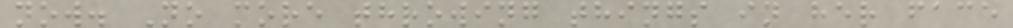now. No more throwing things in her face
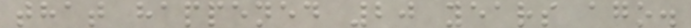that happened 20 years ago.
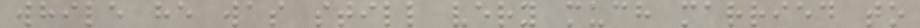while he was still very much married to
